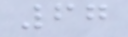67
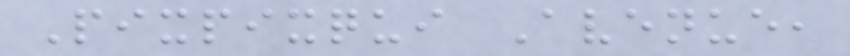Pixpixqui Avenue,
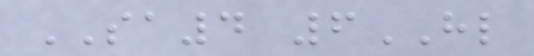SA4 6HL
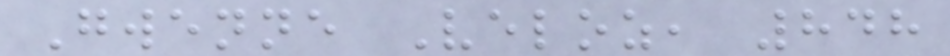Gwenne Veloz, 848
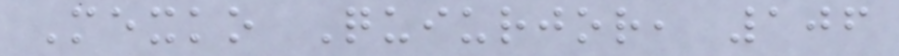Mexko Quiurjor, 106
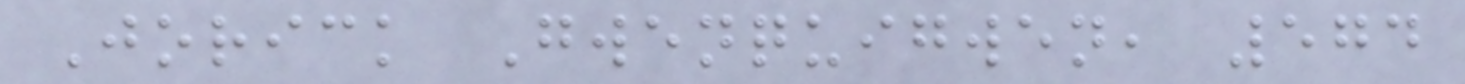Jorick Gwenquigwen, 574
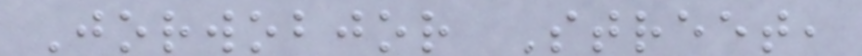Jorwobjor Street,
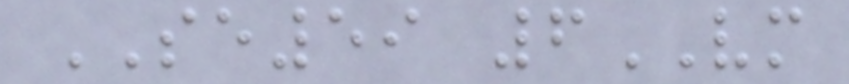SE59 6VM
